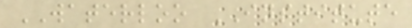WATERLOO INSTITUTE
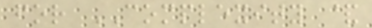for COMPLEXITY &
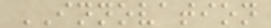INNOVATION
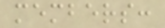members:
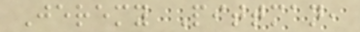Jeremy Pittman,
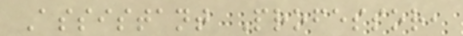Assistant Professor,
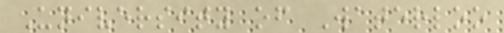University of Waterloo
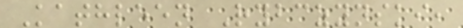Kathleen Rybczynski,
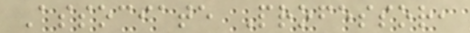Associate Professor,
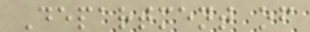Department of
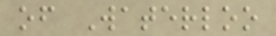of Waterloo
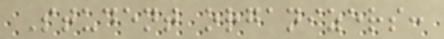Student organizers:
